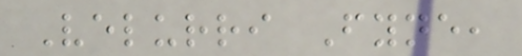Velurri Fyne,
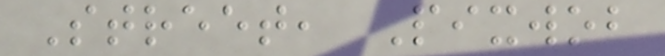Street, Pixwob
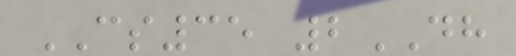CS35 2DH
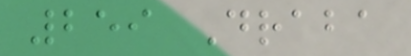259 Draba
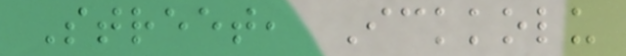Street, Ickkolu
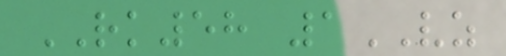RK58 1VZ
